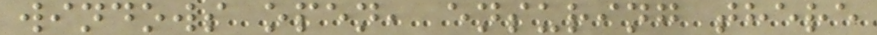windows open, ensuring there
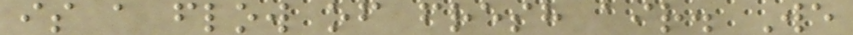is a flow of fresh air. We
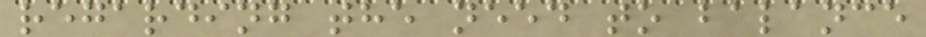regarding the need to balance
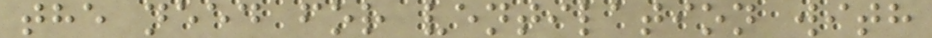the need for ventilation with
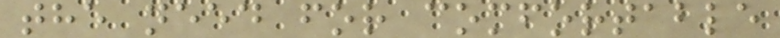the need for comfortable
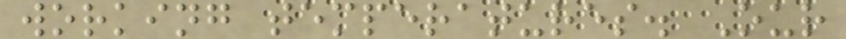working temperatures. Our
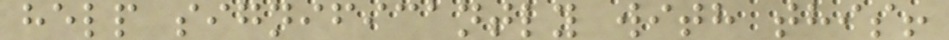help significantly with this!
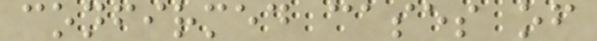confirmed cases of
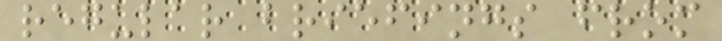regular briefings from
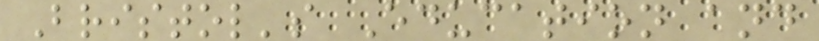Bristol's Education and
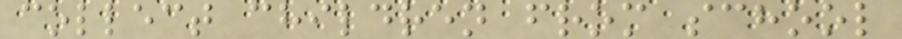collect children from school
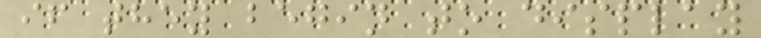if they begin to display
